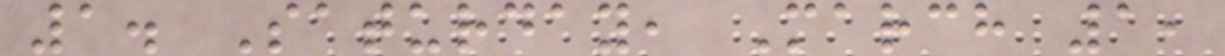1. Saturday, March 1,
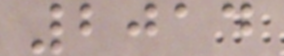2014
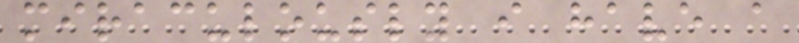miraculously i have a
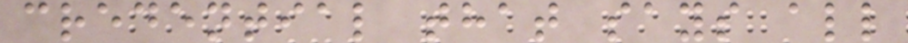credential that says all
